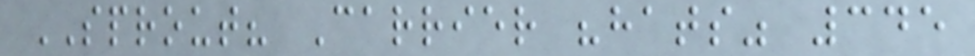SPROUT? Carrier "hats" 345
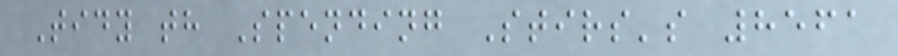Tidy th Spending Stirs's 8561
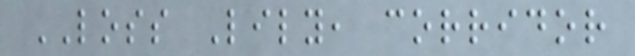LOSS Lily, corridor
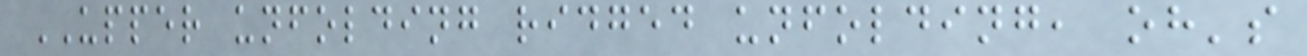UPPER unfolding ridged unfolding, oh's
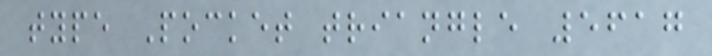type Pocket triangle 5617
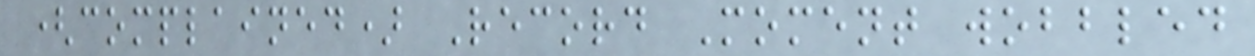(complained) Record Moment wobbled
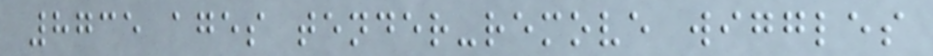8735 ages tender-remove wiggles
